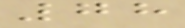78
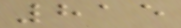815
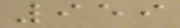959
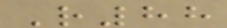R88
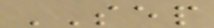SEP
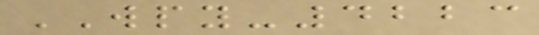WPY-4223
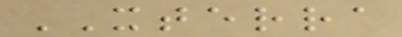XTERRA
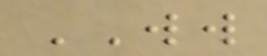WW
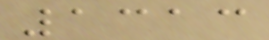1313
